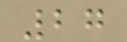27
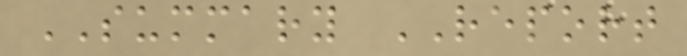SUMMARY REPORT
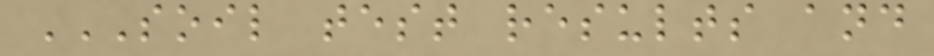SOIL TEST RESULTS AND
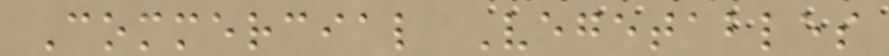Commercial Vegetables
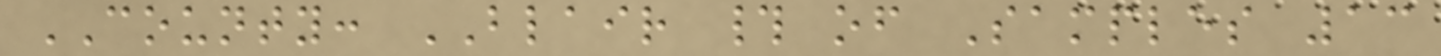COUNTY: BLAIR # of Samples 13
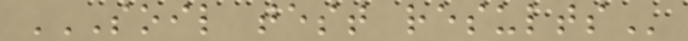SOIL TEST RESULTS
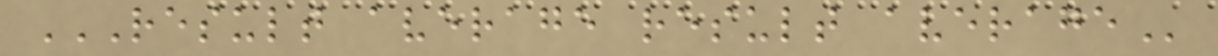RESULT AVERAGE RESULT AVERAGE
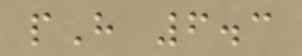pH 6.3
